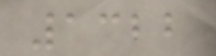1322
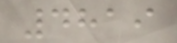4819
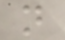n
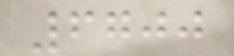6700
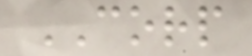CORP
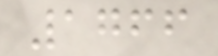1766
